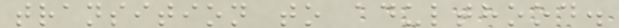transition to adulthood.
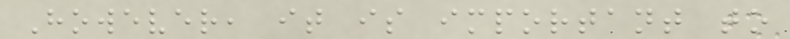However, it is important to
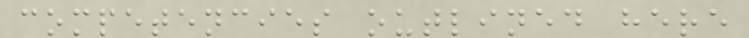competencies outlined here
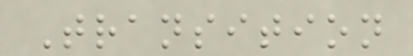Transition
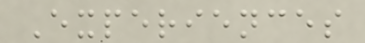Experiences
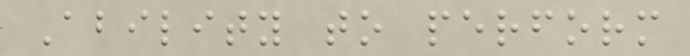Ability to perform
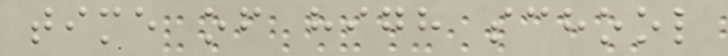time of high school
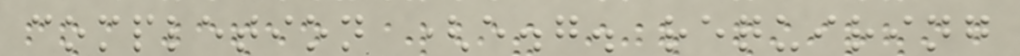completion (e.g. requiring
